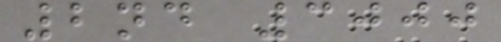2nd 3000
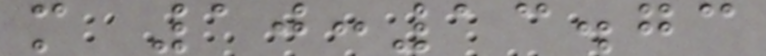m 10:13.73
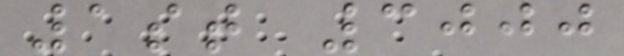1st 3000
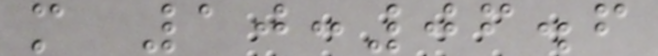m 10:06.6
